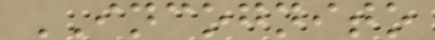INCOGNITO
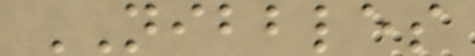NIBBLES
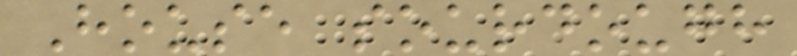House sourdough
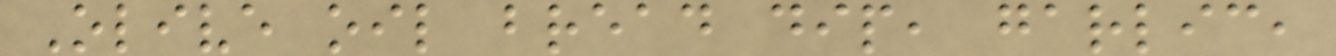Olive oil bread dip, garlic,
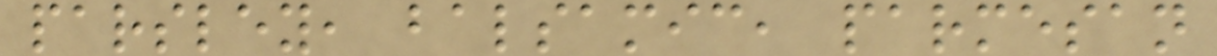parsley, balsamic, parmesan
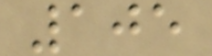105
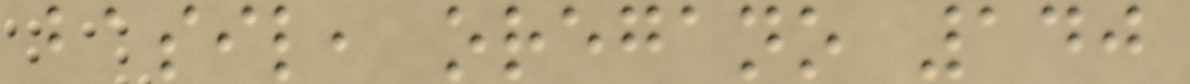basil, oregano 140
